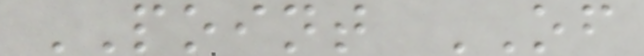POINT OF
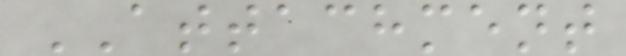ATTACHMENT
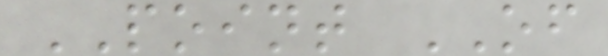POINT OF
